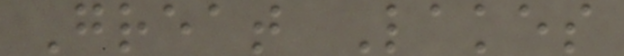Great Lakes
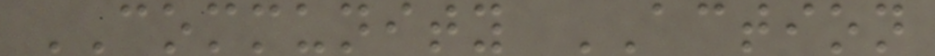COMMUNITY ACTION
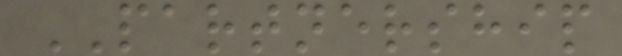PARTNERSHIP
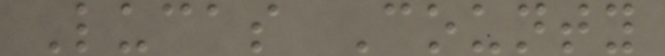Lucas County
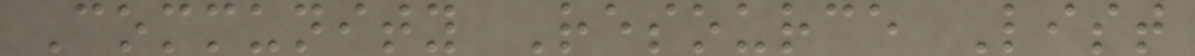Community Resource List
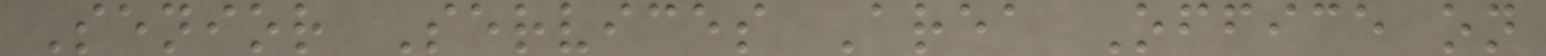Senior Services Area Office on
